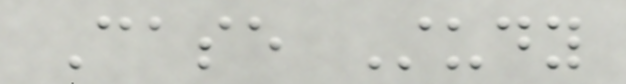Case Study
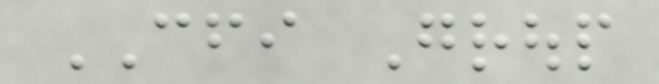CFI Group
